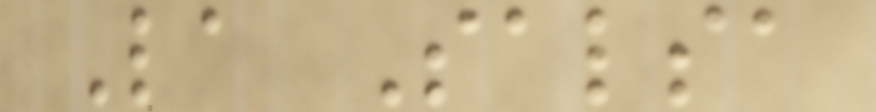La Salsa
